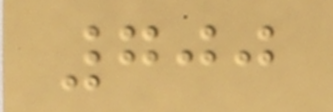700
